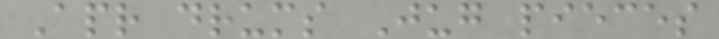Apr drums Jug pieces
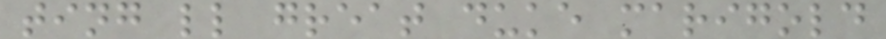ting ll great duke marigold
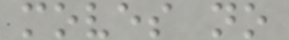moves no
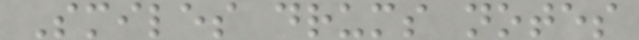Smiles drums notes
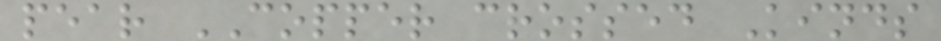pear COPPER crossed Kinds
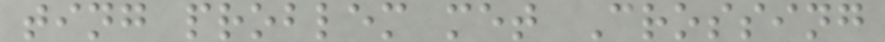ting problem met Crossing
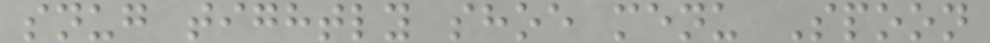snug tightly shoe menu Spoon
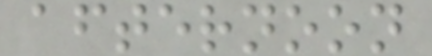afternoon
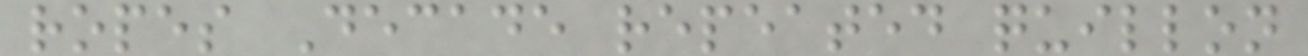ropes Decade repeated quillon
